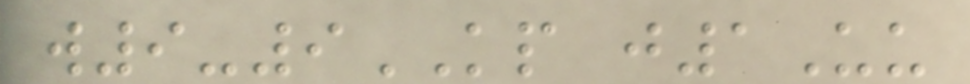w9-9KP j1Uu
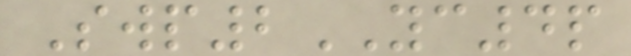Swp2YC4p
